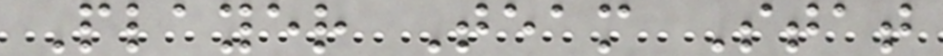Player Team Stat
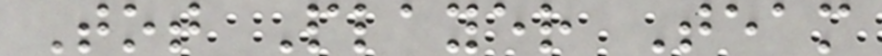Tot Player Team
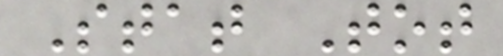Stat Tot
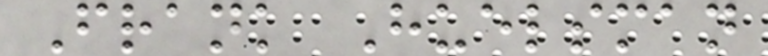Frank Huelsman
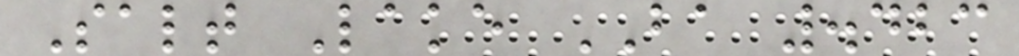Salt Lake BA .423
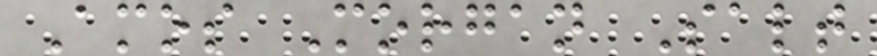Amos Morgan Salt
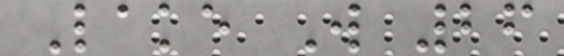Lake W 26
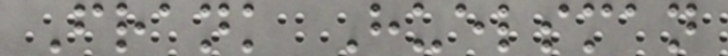Frank Huelsman
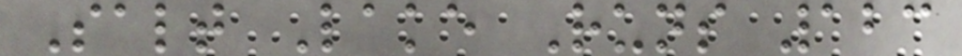Salt Lake Runs 123
